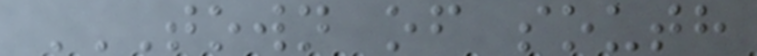TOWN OF SOUTH
